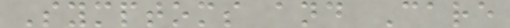Symptoms and Care
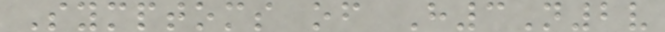Symptoms of H3N2v
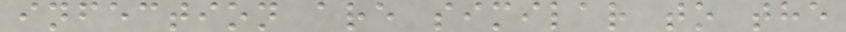infection are similar to the
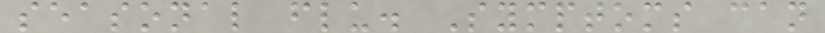seasonal flu. Symptoms can
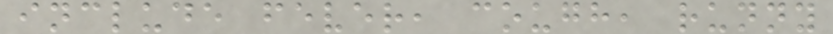include fever, cough, runny
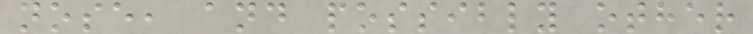nose, and possibly other
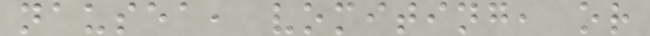nausea, vomiting, or
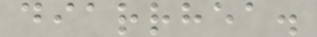diarrhea.
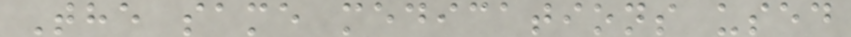The same medications used
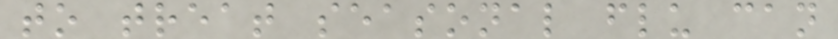to treat seasonal flu can
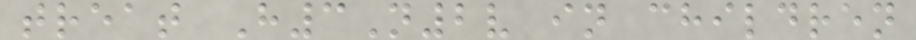treat H3N2v in children
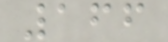166
